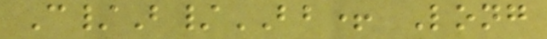C/B/BB+ Long
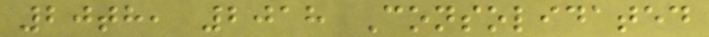20th, 2018 Consolidated
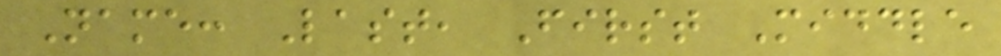Name: Last, First Middle
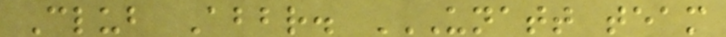Club Abbr. UNATT TEAM
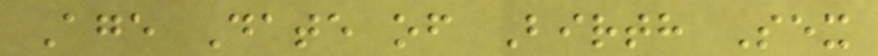Age Date of Birth Sex
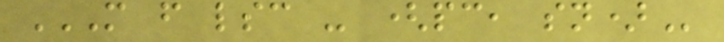M F LSC - (PC, SN)
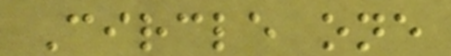Circle one
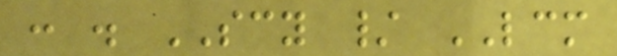: . SCY / LCM
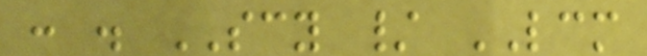: . SCY / LCM
